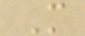M
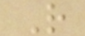R
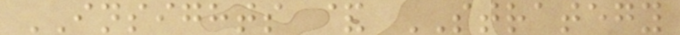INSIGHTS & STRATEGY
